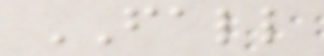FALL
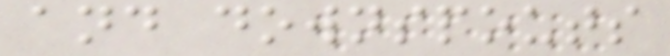and downspouts
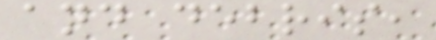and debris,
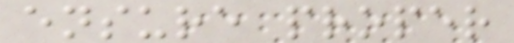ensure proper
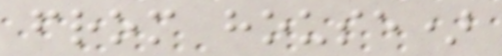from house)
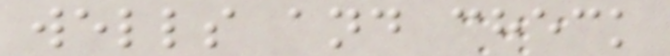wells and check
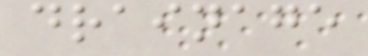drainage
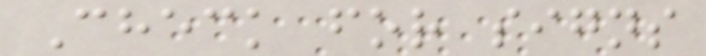Check for signs
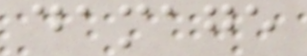damage
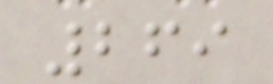269
